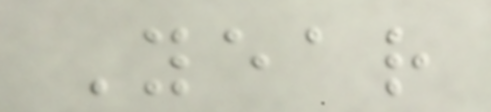Year
